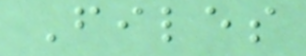Files
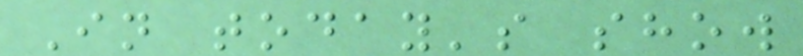In today's show
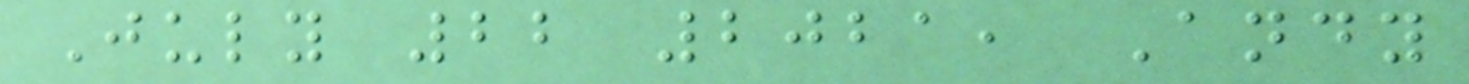July 22 2021, Andy
